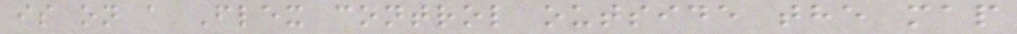is on a Flex control outside the map
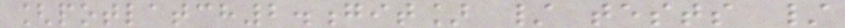[potlatch2.git] / tests /
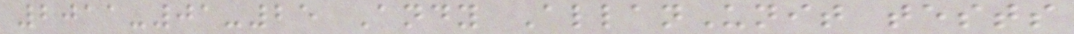2011-01-25 Andy AllanUnit tests
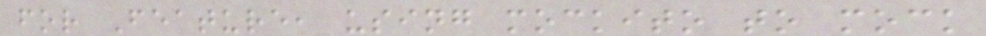for Feature, using mockito to mock
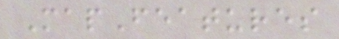MapFeatures
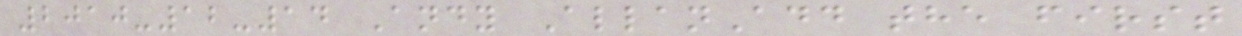2010-12-14 Andy AllanAdd the first
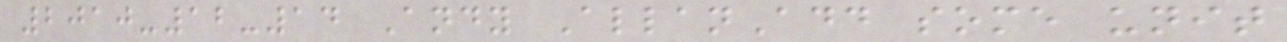2010-12-14 Andy AllanAdd some unit
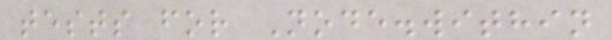tests for Node.within
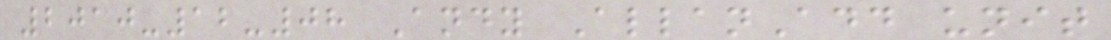2010-12-08 Andy AllanAdd unit
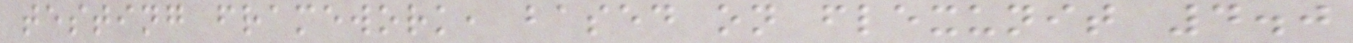testing framework, based on flexunit 4.0
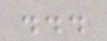...
